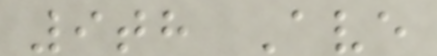9th Ave
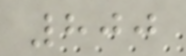800
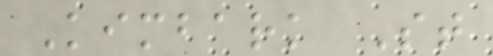Kimbark St
